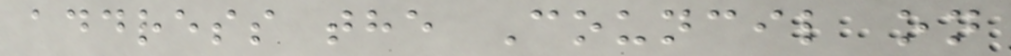address the Council on
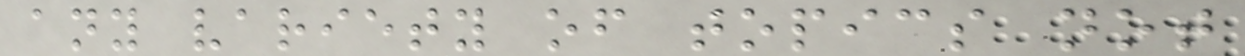any variety of topics not
